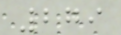279
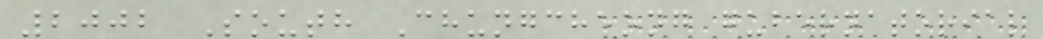2002 South Chungcheong gubernatorial
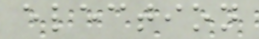election
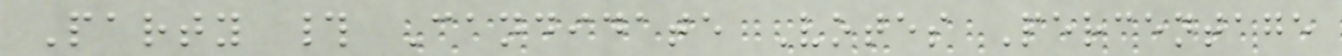Party # Candidate Votes Percentage
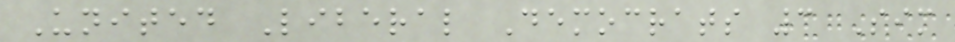United Liberal Democrats 3 Sim
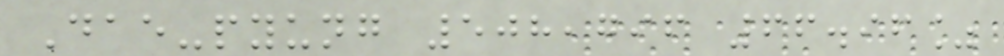Dae-pyung 508,796 66.96%
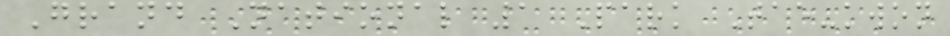Grand National 1 Park Tae-kwon
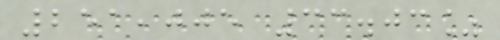251,005 33.03%
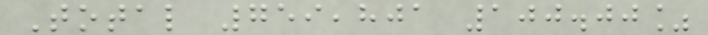Total 759,801 100.00%
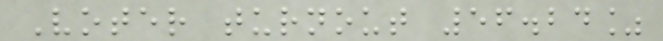Voter turnout 56.24%
